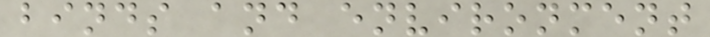binds and environment
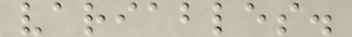variables.
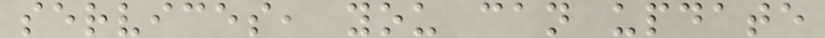services, you can update
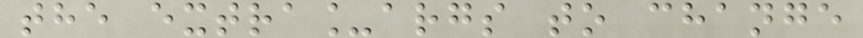the extra_args to change
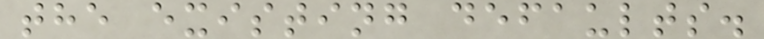the existing defaults.
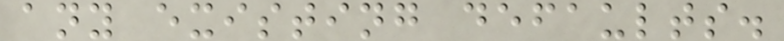any existing defaults.
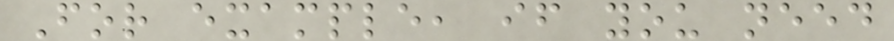For example, if you need
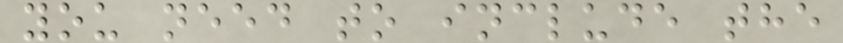you need to include the
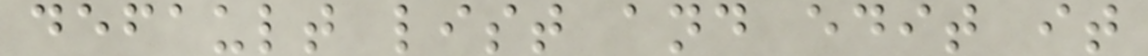default list and edit it
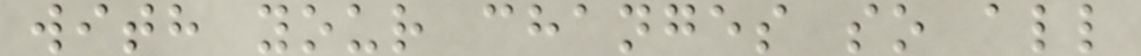with your changes so all
